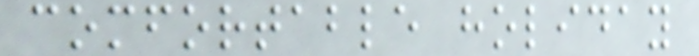comfortable holiday
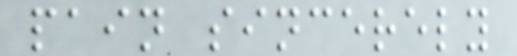pain sincerely
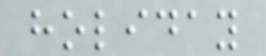holiday
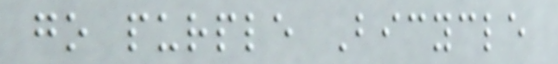go purple Bicycle
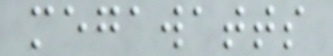megawatts
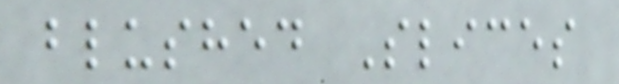blushed Slices
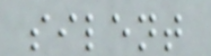silent
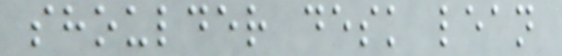shoulder desk lean
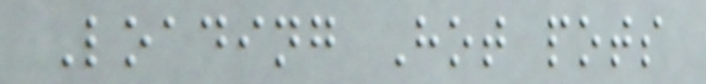Loading Hot pots
